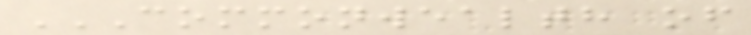COMMONWEALTH OF
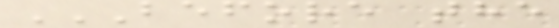BEFORE THE
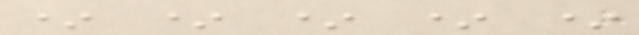* * * * *
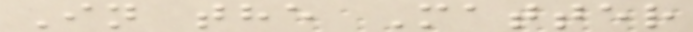In the Matter
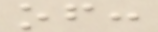of:
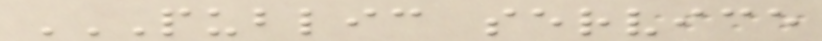PUBLIC SERVICE
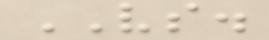VS.
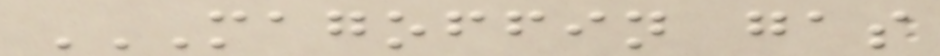MAGOFFIN GAS
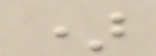)
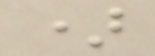)
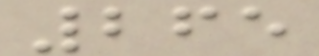265
